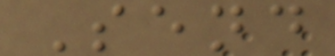Send
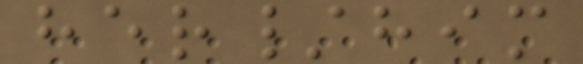her/him
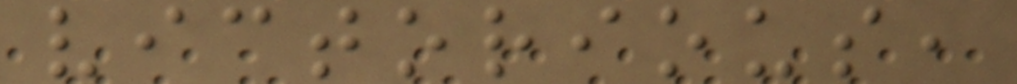victorious,
